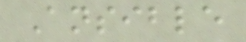Ansible
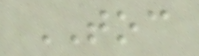TOC
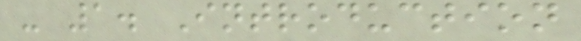- 1. Introduction
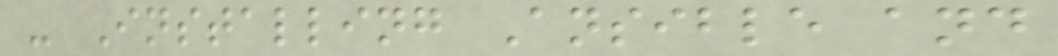- Installing Ansible and
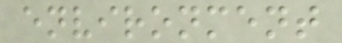environment
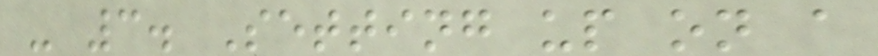- 3. Setting up on a
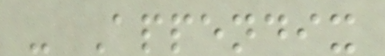- Appendix
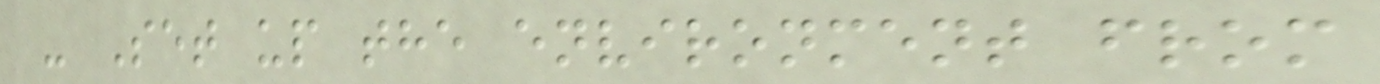- Set up the environment from
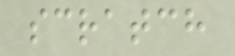scratch
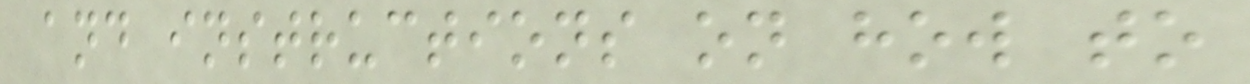and instructions on how to
